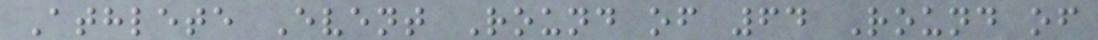Athlete Event Round of 64 Round of
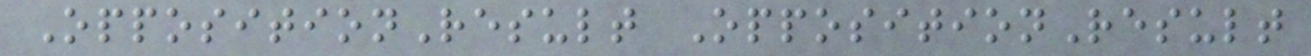OppositionResult OppositionResult
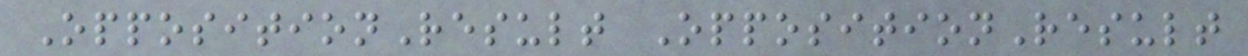OppositionResult OppositionResult
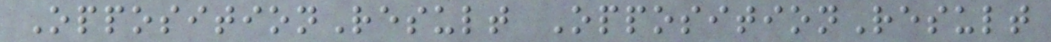OppositionResult OppositionResult
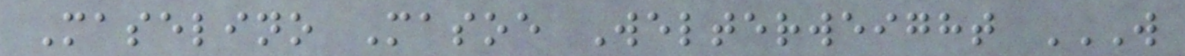Maselino Masoe Welterweight W
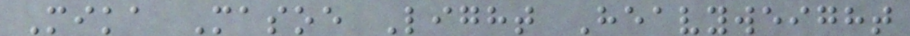Mika Masoe Light Heavyweight
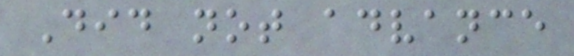Did not advance
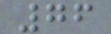76
